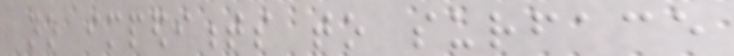no impediments to surface
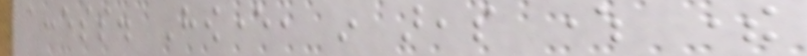access. However, in areas where there
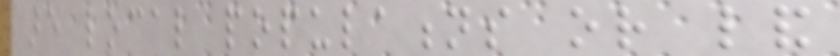are local populations or land
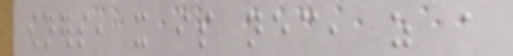owners, it is necessary, as a
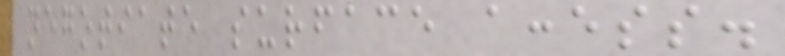negotiate surface access.
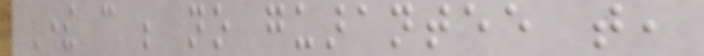There can be no guarantee that,
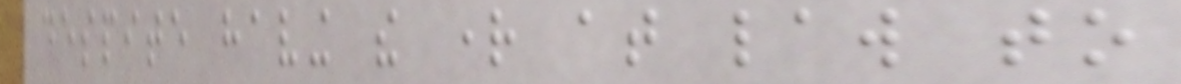despite having the right at law to
